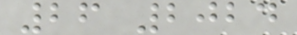26 2024
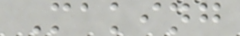Making
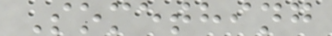Something
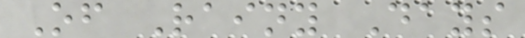Of Rainy Days
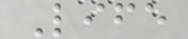Life
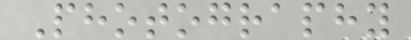Photography
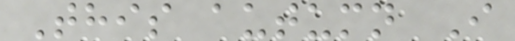This autumn I
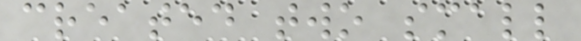created two small
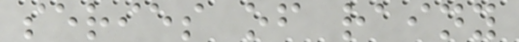series of rainy
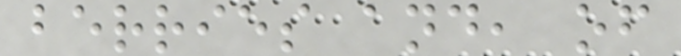berries and, of
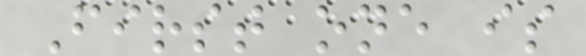First one is
